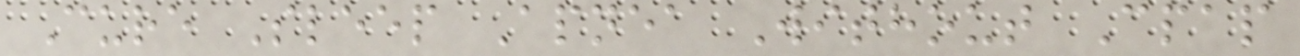Cure Sleep Apnea Without Cpap
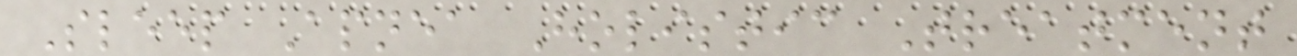Sleep Apnea Holistic Treatment
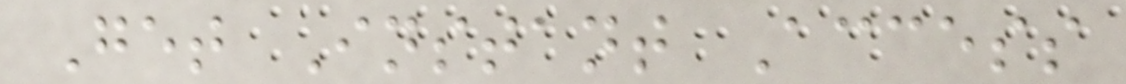Get Instant Access
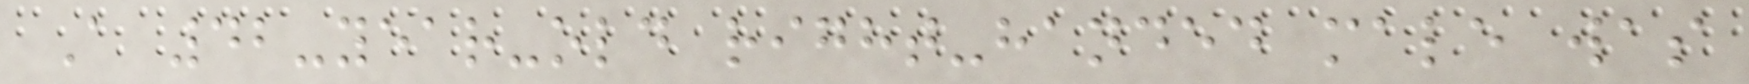A 42-year-old right-handed male was
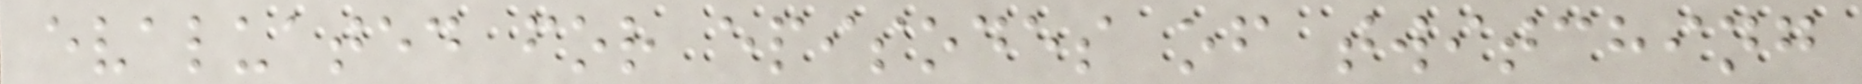evaluated for episodes of twitching
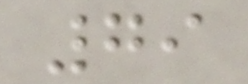79
